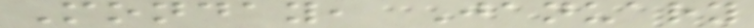Monday, January
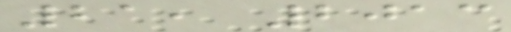21, 2013
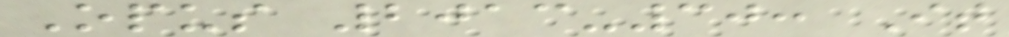Opus 2013-30: It
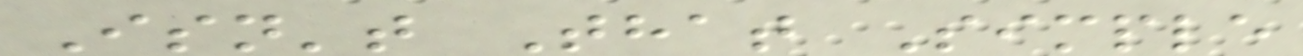Isn't That Simple
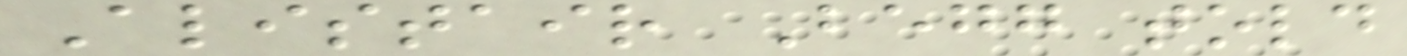Alistair Begg told
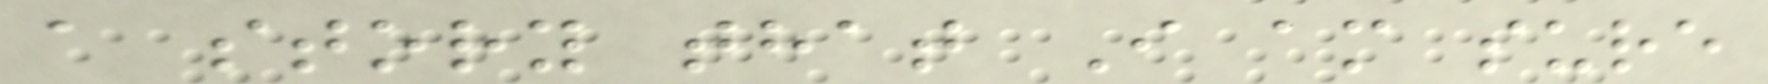a story that I am sure
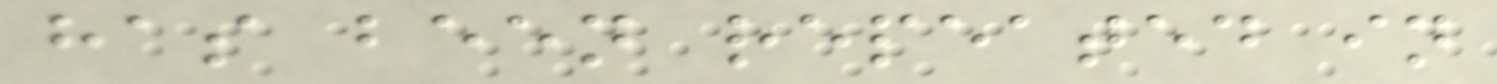has been repeated in
